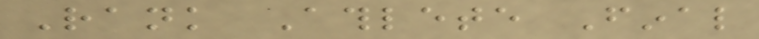Rank Athlete Final
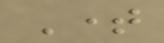Time
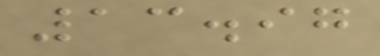13.97
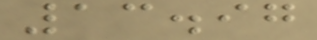13.97
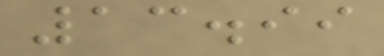13.99
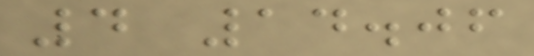4 14.06
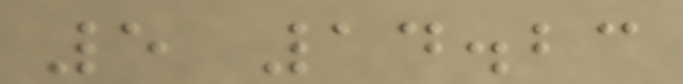5 14.23
